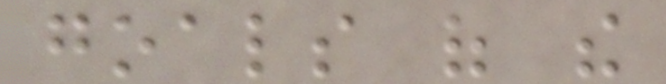goals of the
